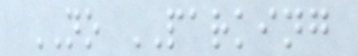NO PARKING
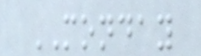MONDAY
